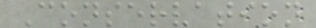Conservation
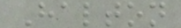Halton
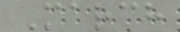March
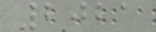2021
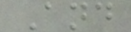And
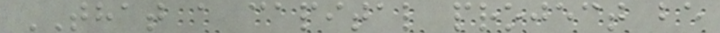THAT a capital project be
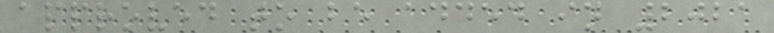approved to be added in 2021
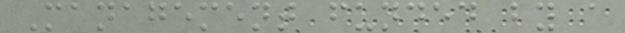Management funded by a
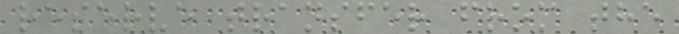reserve transfer from the
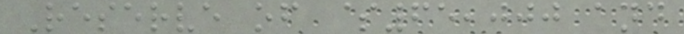Reserve of $65,000 and
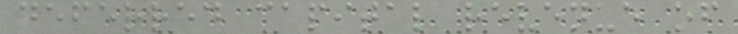deferred capital revenue of
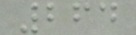264
